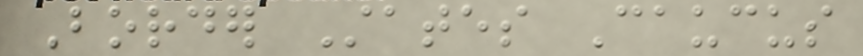Border States Caucus
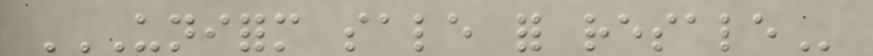UNIFORM SALE FOR RESALE
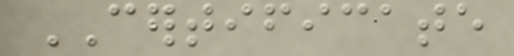CERTIFICATE
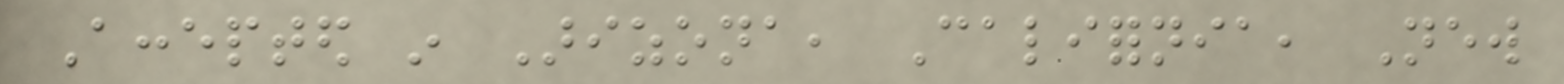Accepted in Arizona, California, New
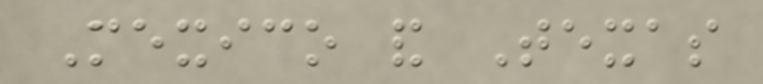Mexico and Texas
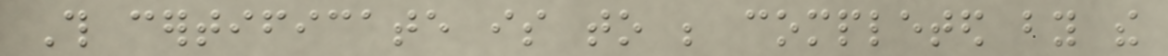This certificate is to be completed by the
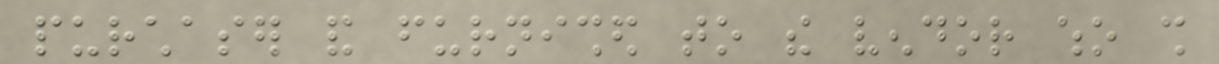purchaser and furnished to the vendor who shall
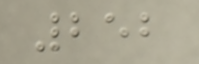252
